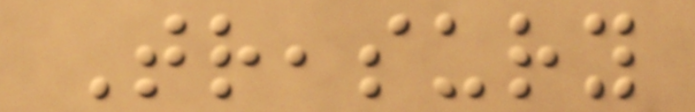Treasury
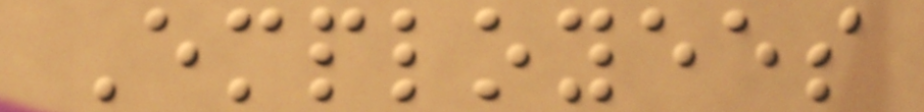Employees
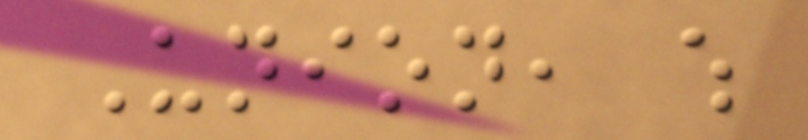Union, which
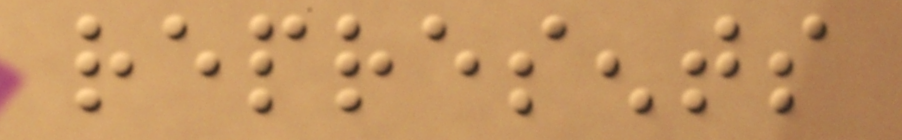represents
